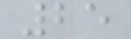25
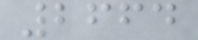2664
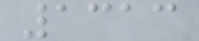1313
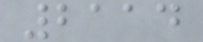2114
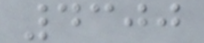4300
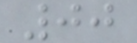00
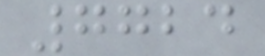7724
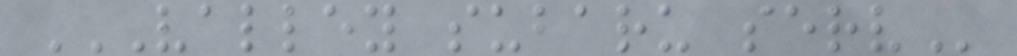VALLEY SUBARU SERV
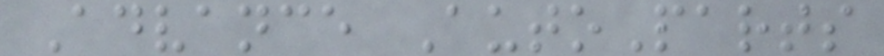Advance AutoParts
